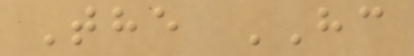The HC
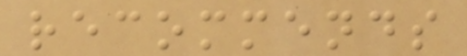recommends
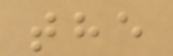the
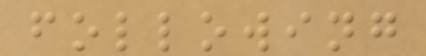following
